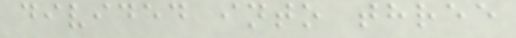divided into three
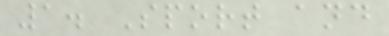1. Sport and
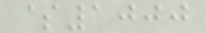$1000
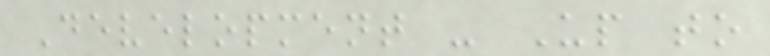Development - Up to
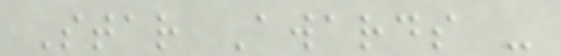Star Awards -
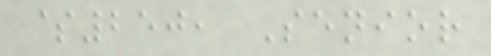$250, Senior
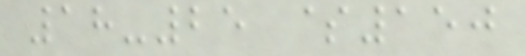18-25 $150
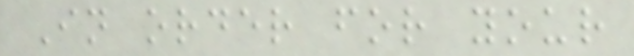In order for your
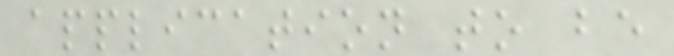application to be
